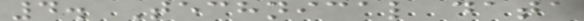4. Technical data
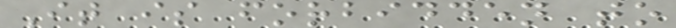It is forbidden to
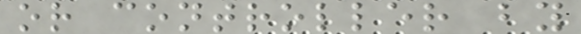or controller by
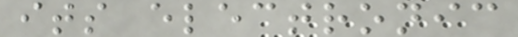its electronic
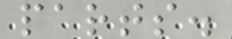parts.
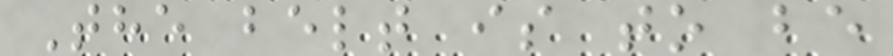The belt is to be
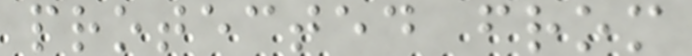protected from
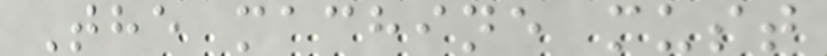The machine must
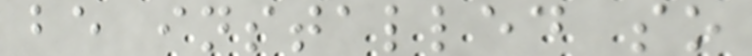be installed so
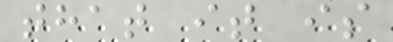that it is
